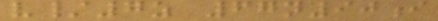v/7z 67n90i
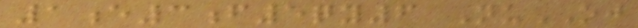1e3f5qy6 NuOJ
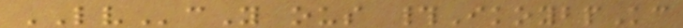LVcY ous #IkoybpKc
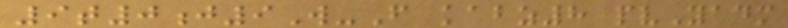9t0j9W-F kabz8 pvYadm
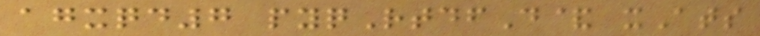agxqd7 pyqRtdfD& xAts
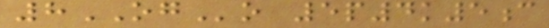8OGo 5p4k5c
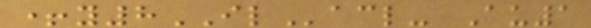+y8ILacl- Au1
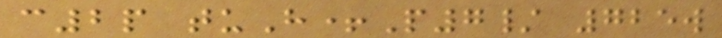c2p tuH+P7/ 725w
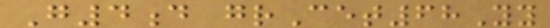G4d grCet68Yy
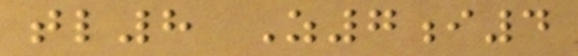tl8 Z7i4
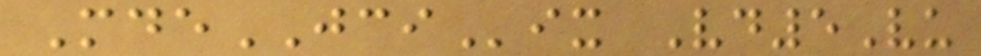MdeJCIix Vd5Vu
